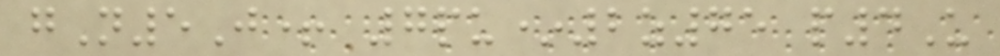gN5J+ 7pu*2z75 p4U
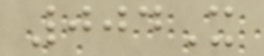004X
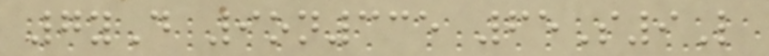7yD 9on335 65S9L
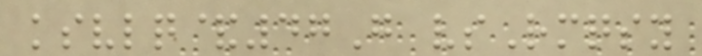ksvlq&47G vsRmqsy
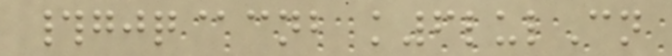#gjq@cnb k6lulCn
